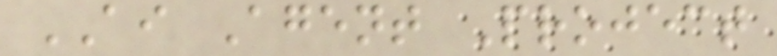AI Agent Project
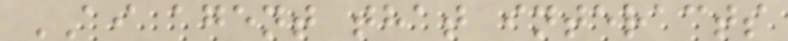AI agent that interacts
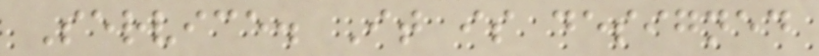Service. It is designed
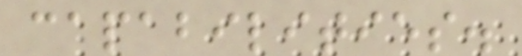capabilities.
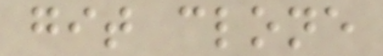git clone
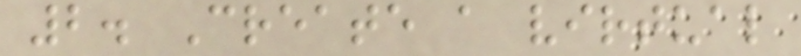2. Create a virtual
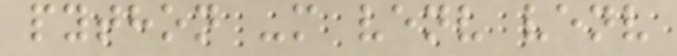python -m venv venv
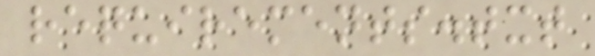requirements.txt
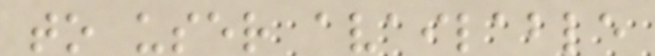to user available
